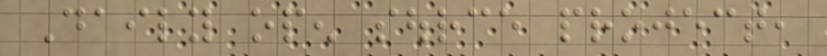Daily open source project,
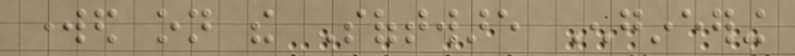worked on the Software Engineering
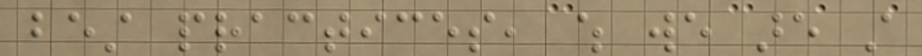best practices, which we are still
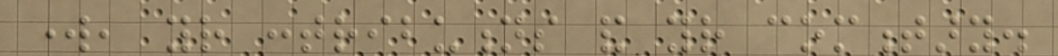work, your contributions and your commentary.
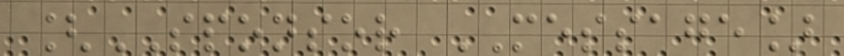[SPONSOR MESSAGE]
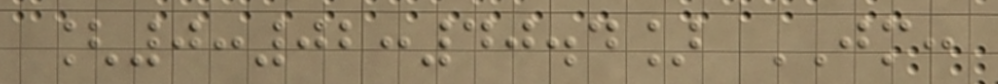[0:02:40.4] JM:
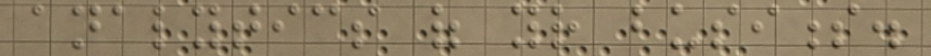analytics of your business.
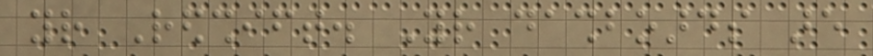your Redshift. Your dashboards are
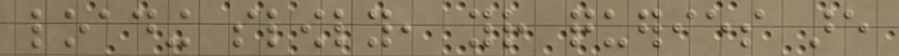loading slowly, your queries are
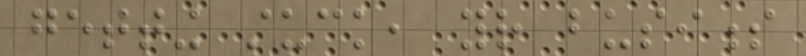getting stuck, your business
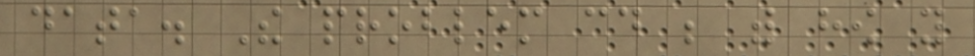data. The problem could be with how you
